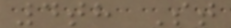4th St
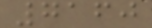7160
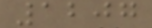1207
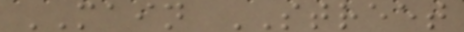MAIN STREET
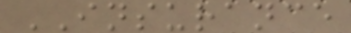INSURANCE
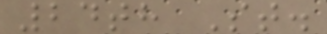24th St.
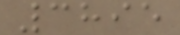3895
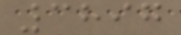3897
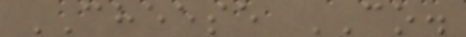CHEESE CO.
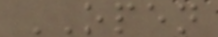OPEN
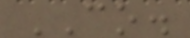CO.
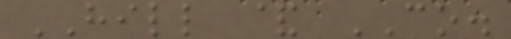HILL & CO.
